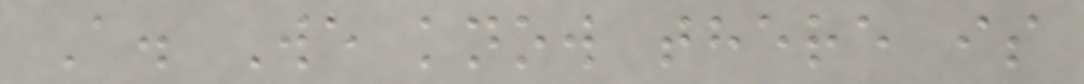A. We know there is
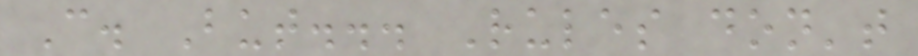C. But... Rules don't
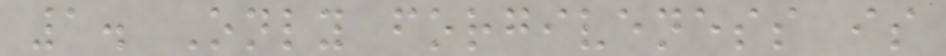1. Only forgiveness is
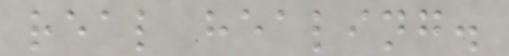real healing.
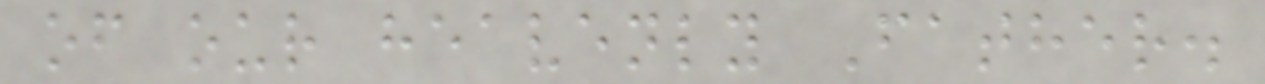of our heavenly Father.
